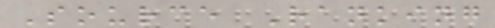Source Ranking
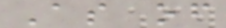As of
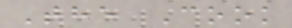The Cook
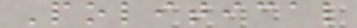Political
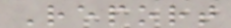Report
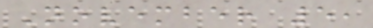November 5,
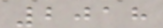2018
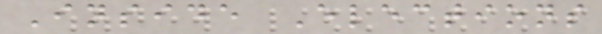Inside Elections
